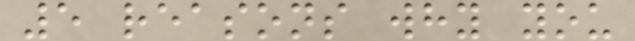5 reasons why you
